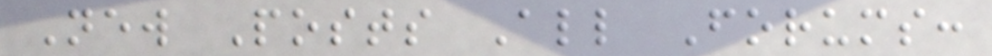New Posts All Forums:
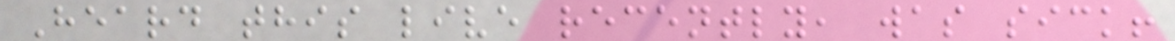Heard this live recently, was sick!
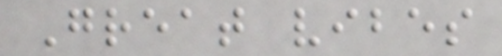Great vibes
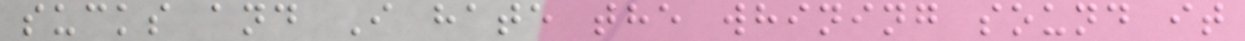sucks and I hate the whining sound it
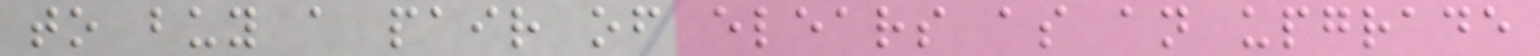to buy a pair of elears as an upgrade
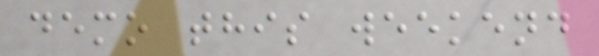demo this weekend
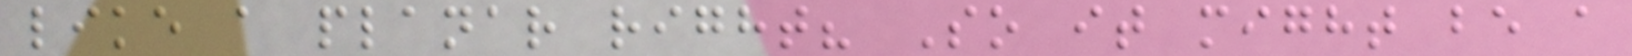like a planar right? So it might be a
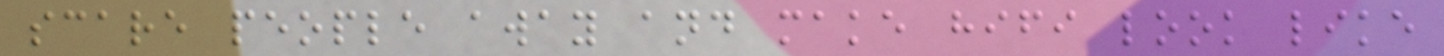scare people away and make hifi look like
